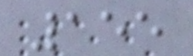155
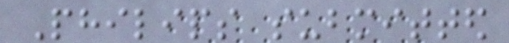Philips submitted
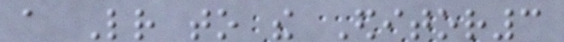a Letter to the Editor3
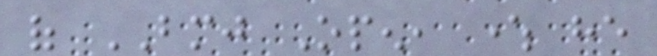of BMJ Open, where he
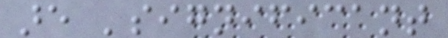are 'significant
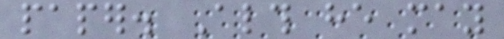paper. Although he may
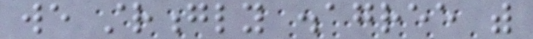we strongly disagree with
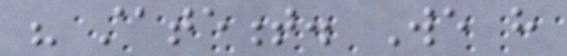his statement. We have
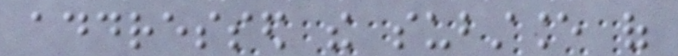addressed the substance of
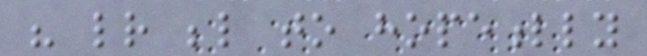his letter below to hopefully
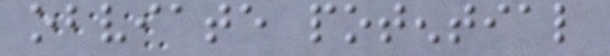obviate potential
